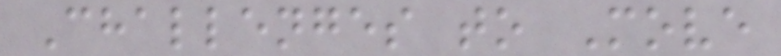Challenges to Move
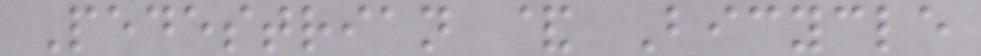Pedestrian & Bicycle
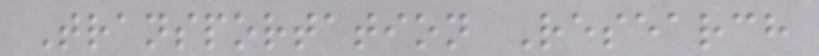Transportation Research
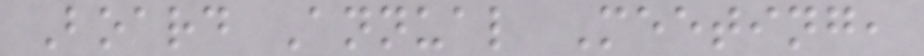Board Annual Meeting,
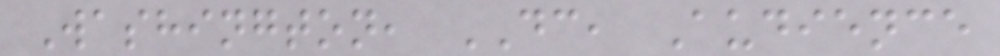Washington, DC, Audience
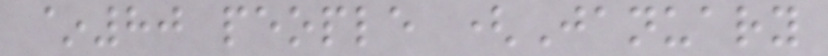~80 people (January
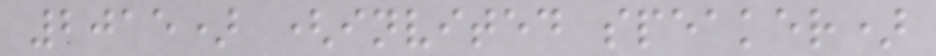2015) (invited speaker)
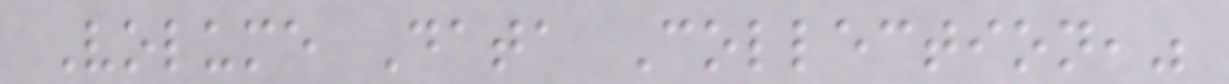Volume Data Collection,"
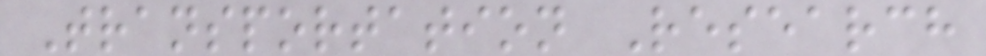Transportation Research
